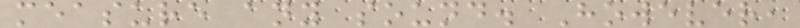measure any sound. However,
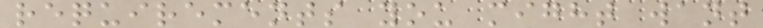requirements you might want
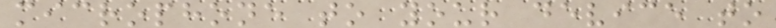microphone to your device to
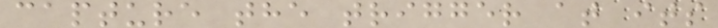capture the trigger at its
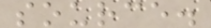source.
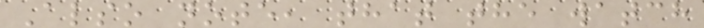Also note, that the watch
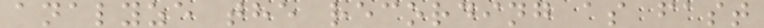analyze the recording as fast
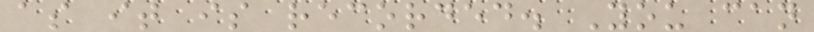as it is recorded. You can
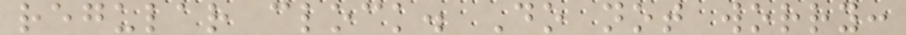regular clock. Do not worry:
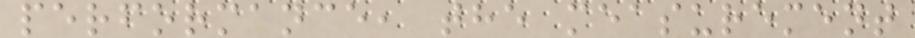performance, the measurement
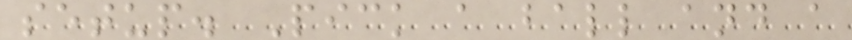setup. Pick a ball and a
